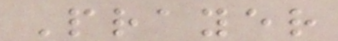Prayer
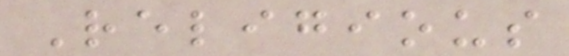Religious
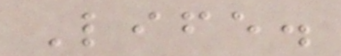Life.
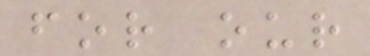for our
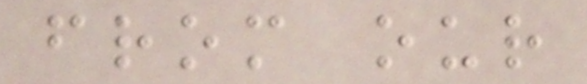from our
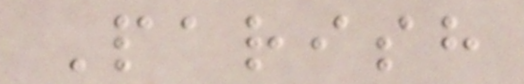Parish
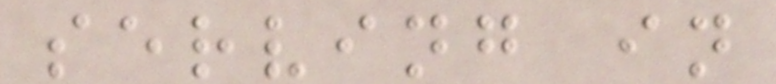serving in
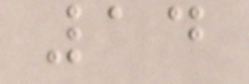14
